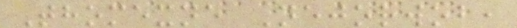Thomexne Nejorwob,
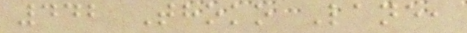442 Thoko Lane,
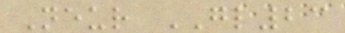Neur GL23
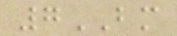7BM
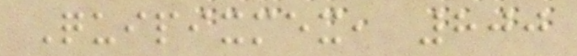Quipixmex, 800
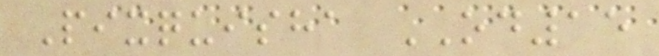Pixquisha OD15
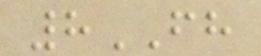8FH
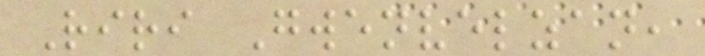Riri Gwenvelzan,
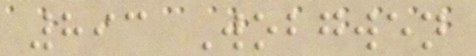893 Wobgwen
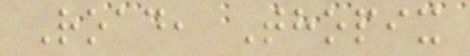Road, Thopix
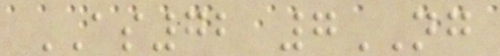AS72 7NG
